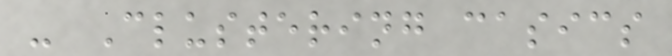- Clustering casics
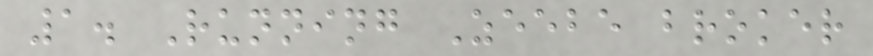1. Running Zeebe broker
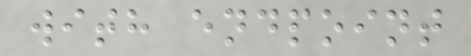with endpoint
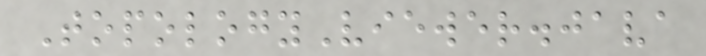TopologyViewer.java
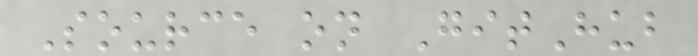Source on GitHub
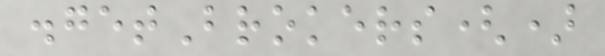.getBrokers()
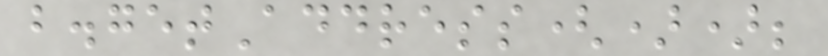b.getAddress());
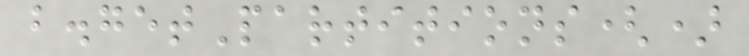b.getPartitions()
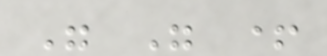" " +
